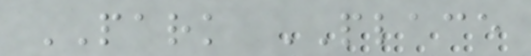PARK PLACE
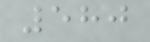580
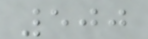500
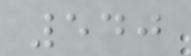540
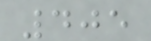405
